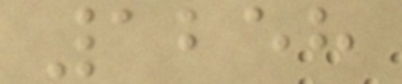1258
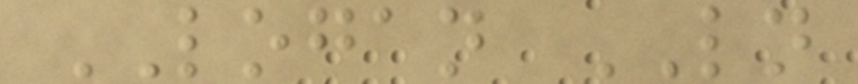LOGAN LN
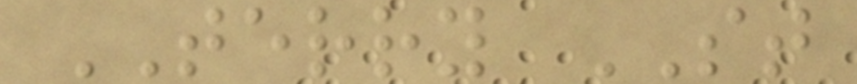TERRY ST
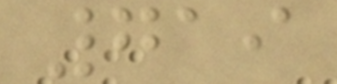719
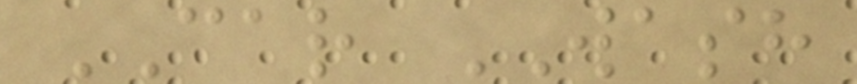CAR WASH
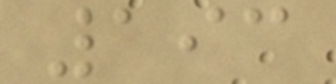193
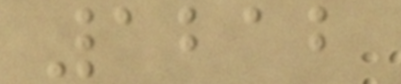1212
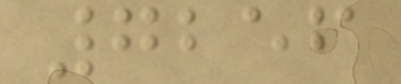7256
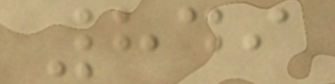849
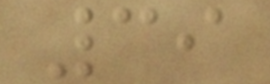39
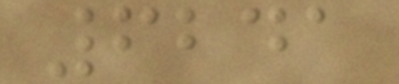6241
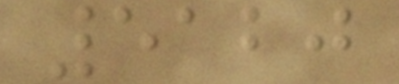5120
